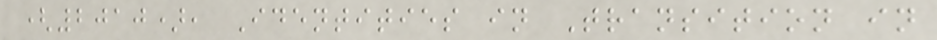(2010), Identities in Transition in
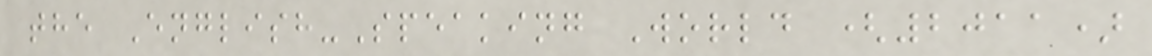the English-Speaking World (2011)
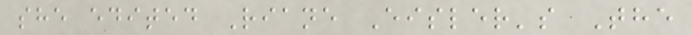she edited Riane Eisler's The
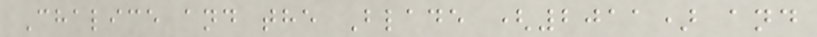Chalice and the Blade (2011) and
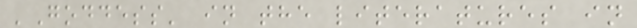'Goddess' in the literatures in
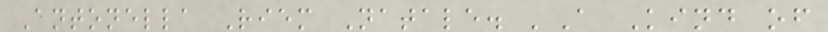Antonella Riem Natale. 'A Kind of
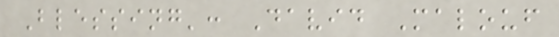Blessing': David Malouf
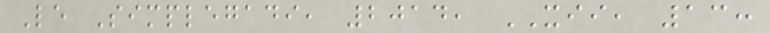Le Simplegadi, 2014, XII, 13:
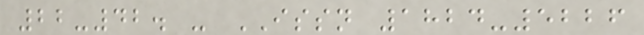22-42. - ISSN 1824-5226
